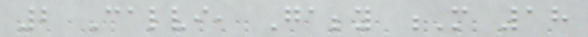2 Calvi, Gabby M 18
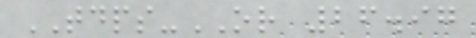TDPS-OR 26.97
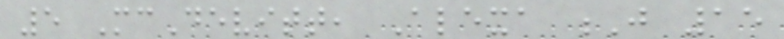5 McDevitt, Alexa J 15
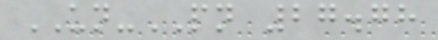UN-PN 27.78
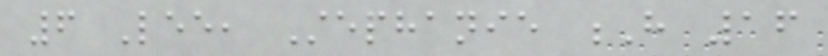6 Lee, Stephanie H 16
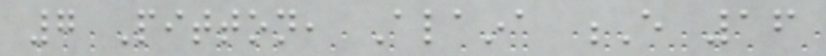7 Pitton, Alaina E 16
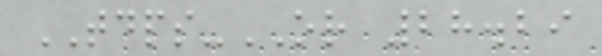TDPS-OR 28.29
